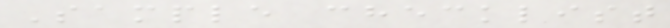Sample checklist
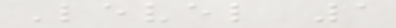Level 1
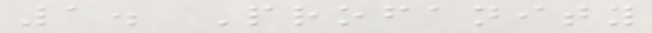1. Profanity
